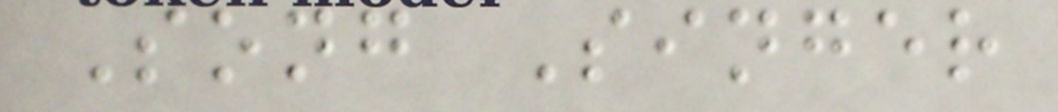Song Singer
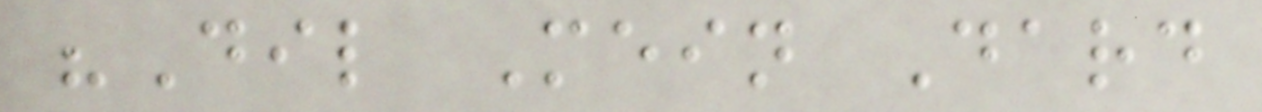"Dil Mein Dard
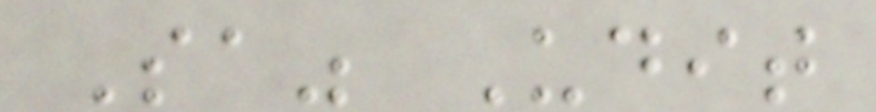Sa" Udit
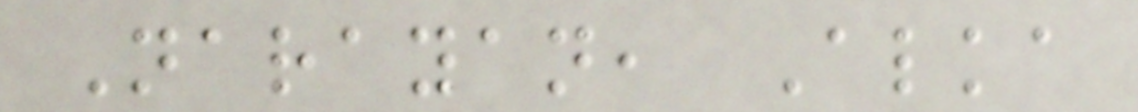Narayan, Alka
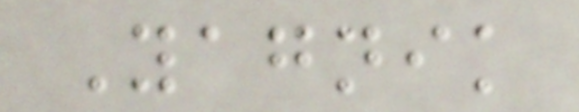Yagnik
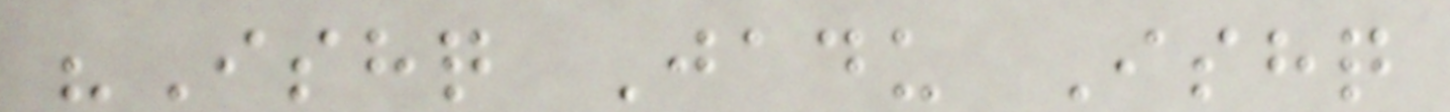"Ishq Jadu Ishq
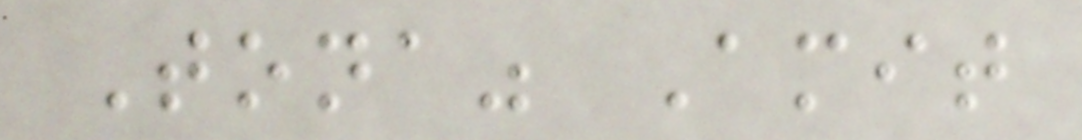Tona" Amit
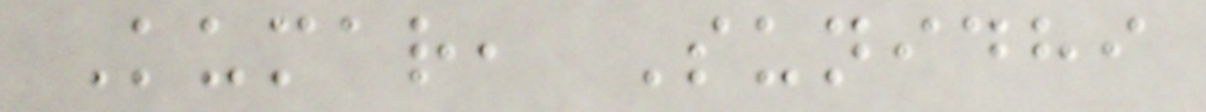Kumar, Sunidhi
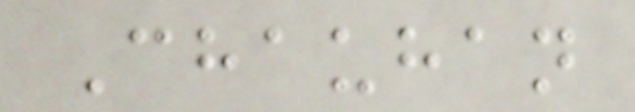Chauhan
